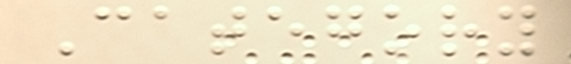Category
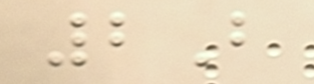2B
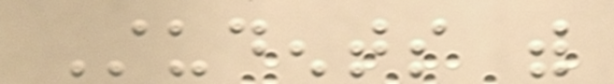Students with
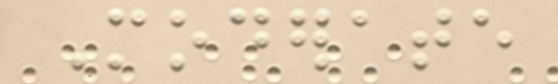Moderate
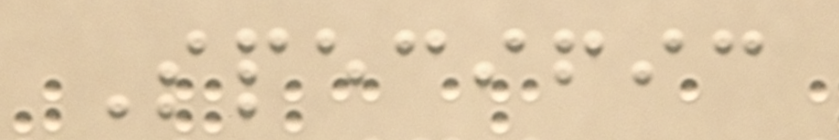Specific
